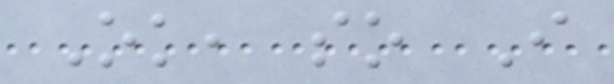Ok, so I
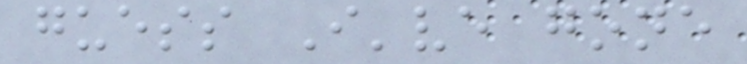guess I've gone
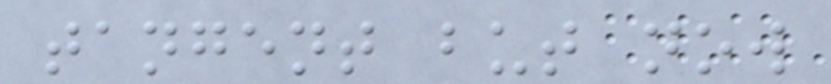tangent but now
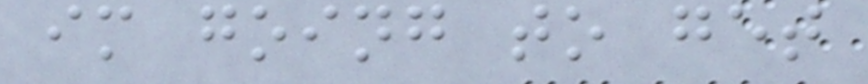im going to get
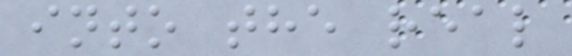into the real
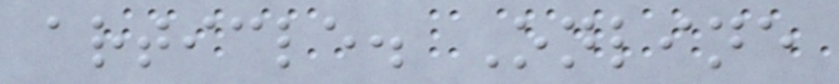article. Online
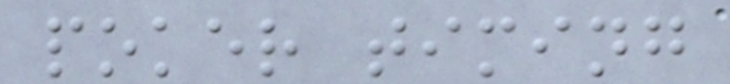poker timing
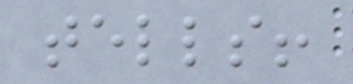tells!
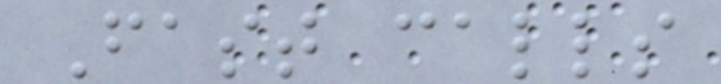Fast calls
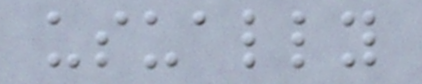usually
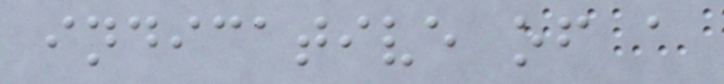indicative of a
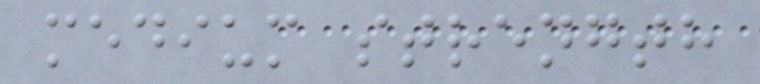medium strength
